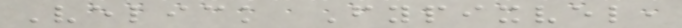Velick Fypixvel,
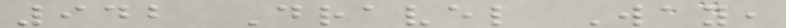942 Dravel Way,
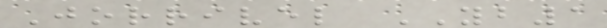Jorrivel YB1
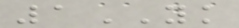1YK
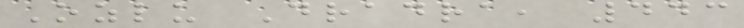Ozlu Dradra, 443
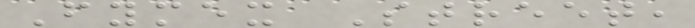Fymex Street,
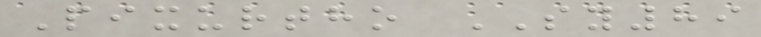Pixurtho SY89
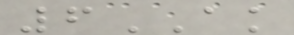6AK
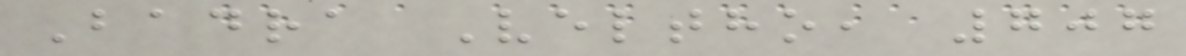Badra Veltho, 707
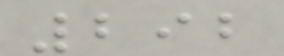292
